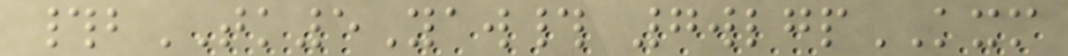#bTK5Yaw# 7wlgpKXM
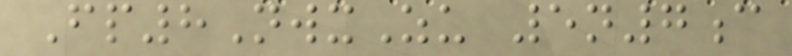Fp8NwxZu 5n7c
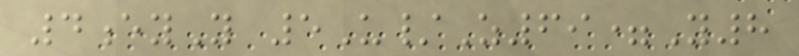4eyY 5U/Z69=Y8
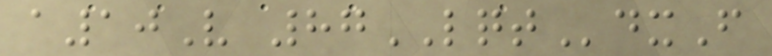a10V 87LQTdxF
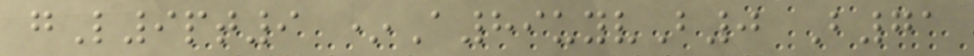gL9pt9 *A89uyvB0 B71
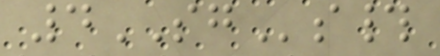4SGs#
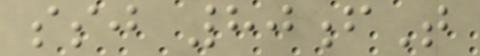ssj 80fT
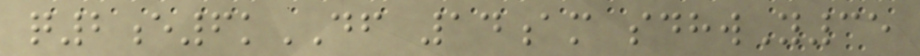q2e6kDF 14am sdhwY35
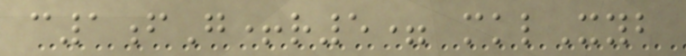c1fG+r5= mklXyb
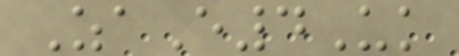ZaE4Uk
